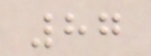87
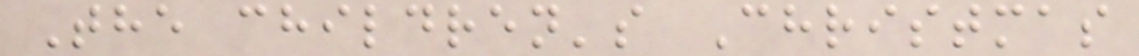The children's Christmas
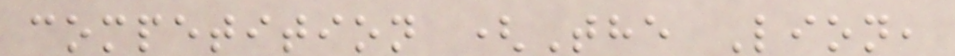competition (The Lion,
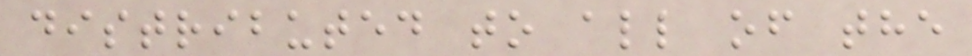distributed to all of the
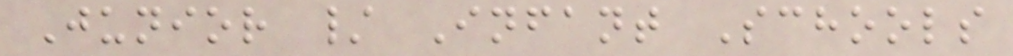Junior / Infant Schools
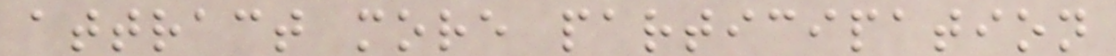attract more participation
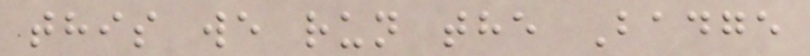this we run the Badge
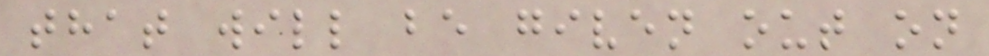that will be given out on
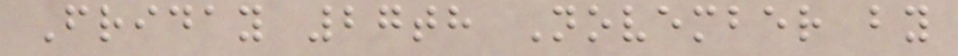Friday 27th November by
